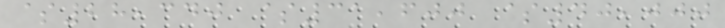$28,340 $31,600 $40,000
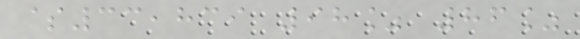$33,839 98% 86%
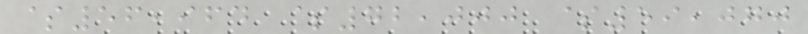$56,964 $72,000 $59,070
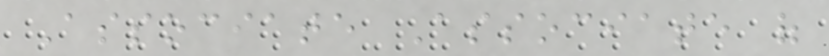Associate Associate of
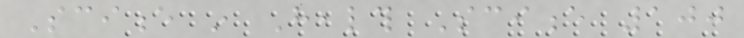Science in Health Science 100
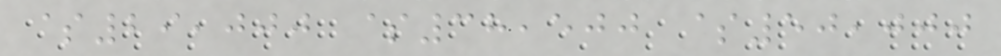$29,000 $38,500 $50,000
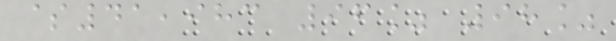$41,983 96% 98%
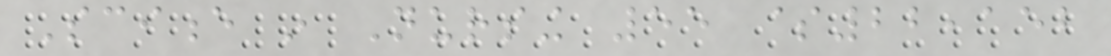Science in Nursing 55 $22,152
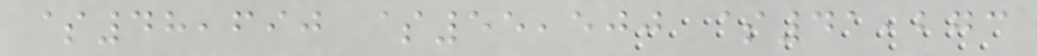$48,690 $55,500 $41,273
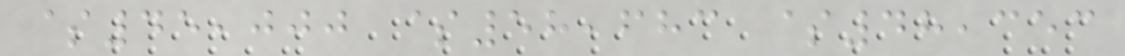$45,000 $58,683 $48,353
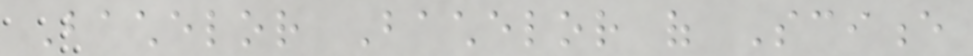Bachelor Bachelor of Science
